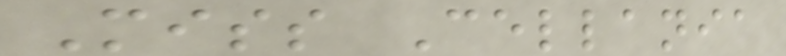Miss Cellania
